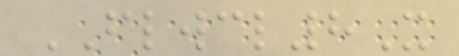FLWCL8X
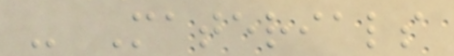- Materials
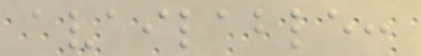available:
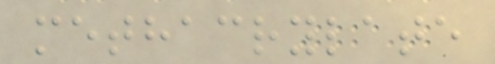methacrylate
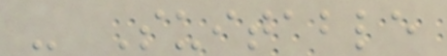- Suitable
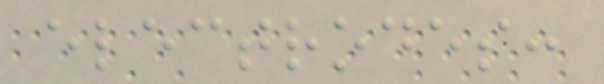electrodes:
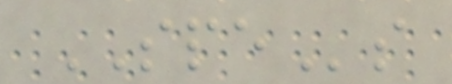SPEs
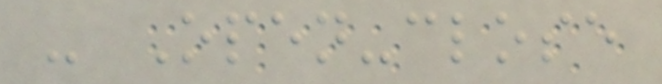- Open-close
